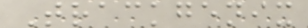Trackgenix
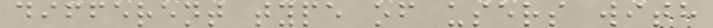different type of users with
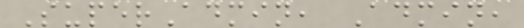SuperAdmin, Admin,
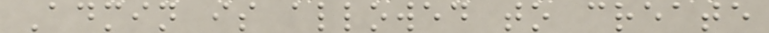Admin is allowed to create
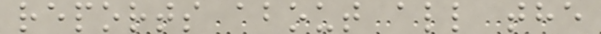reports about all the
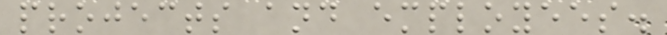projects and employees.
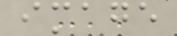image
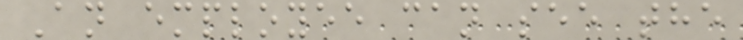An employee can see the
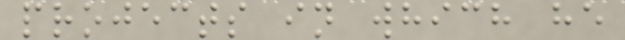projects in which he
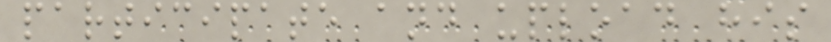participate and upload his
